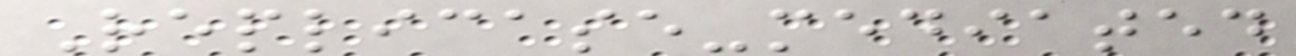Replicase-mediated
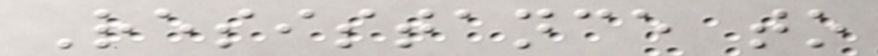Resistance to
